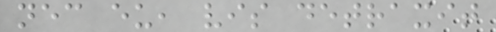nec eu, vis detraxit
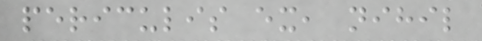periculis ex, nihil
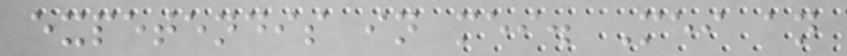expetendis in mei. Mei an
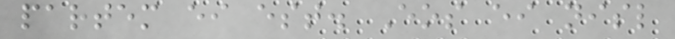partem ei est. Eos ei nisl
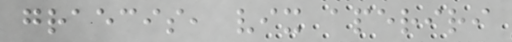graecis, vix aperiri
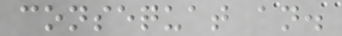consequat an.
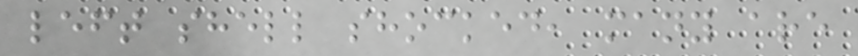left shell shocked, many are
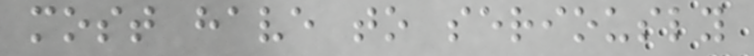most have to seriously
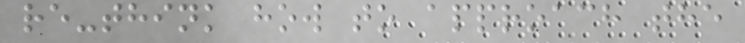re-think how to approach the
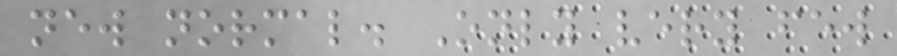new normal. Only very few
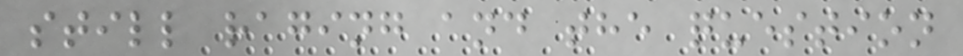still raging and the question
